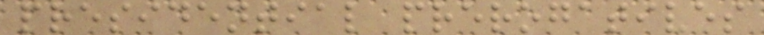presidential prerogatives
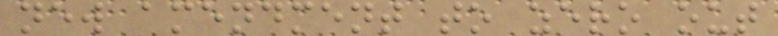new amendment to zero out
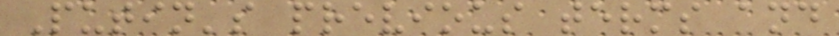Putin's previous terms and
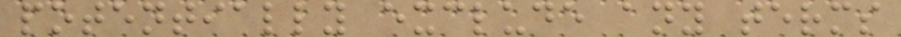potentially exclude any terms
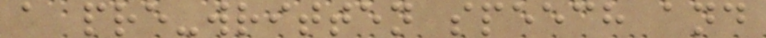a pre-written speech and
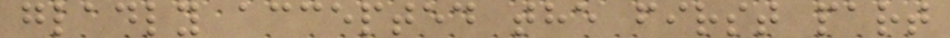gladly accepted the first part
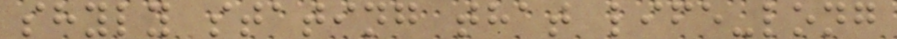shyly stating that life-long
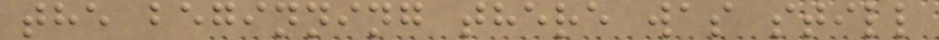the beginning there was still
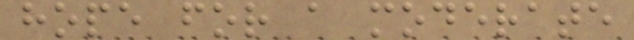hope for a moderate
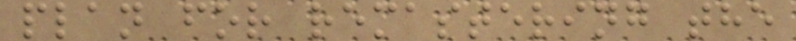plan for remastering the
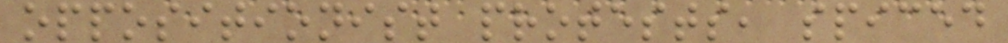oppositionist protests, spiced
